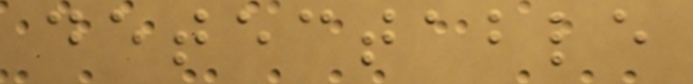detectable
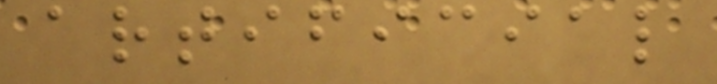artificial
